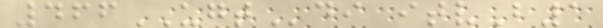466UGTdi itvB1
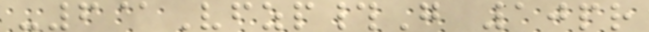-6@Vfzp#G 10pr
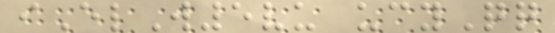iElW5vu ucyQq
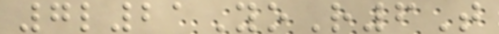7l21YoR6T
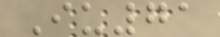Iu71
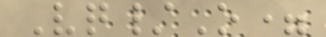Vq/O=
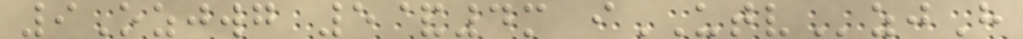9Ozjwg 5&4m iUTVzjH
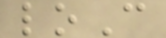loC
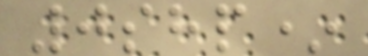0shp*
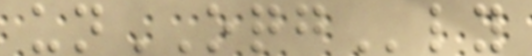unOQGly
